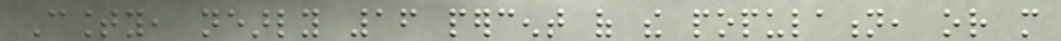County, nearly 16 percent of the population, or more
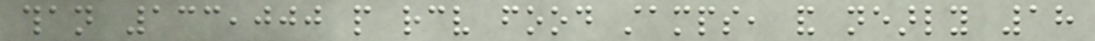than 133,000 people receive food stamps, and nearly 18
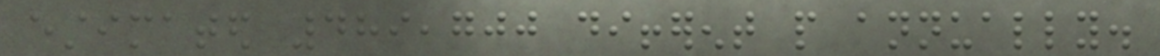estimated 489,700 different people annually.
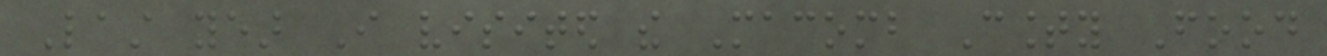Last year I visited the Macomb County Food
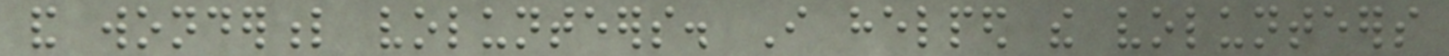and wonderful volunteers. I helped the volunteers
